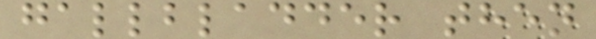gallbladder then
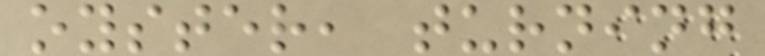oyster, turning
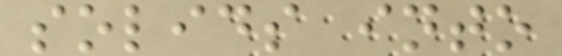solids into
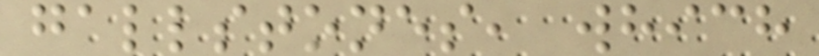gallstones, which
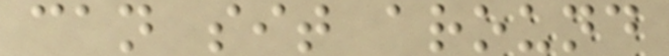can sit around
